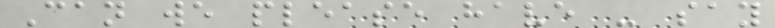Can we please have - say
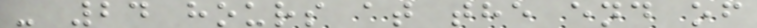- 24 hours at the end of
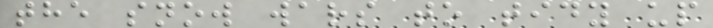the snow wars to tidy up
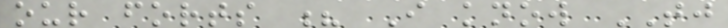our forts ? I know TJ
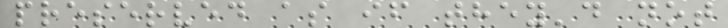preserved as if they'd not
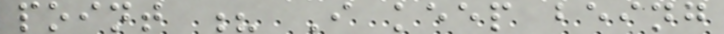point ? I keep being
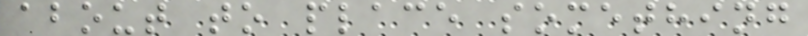about to place something
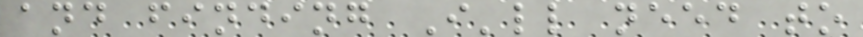and finding I'll need to
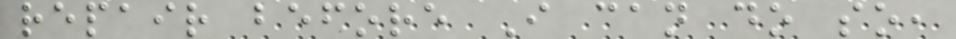repair before I can do so,
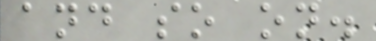and so on.
